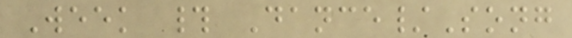Week # Dance/Song
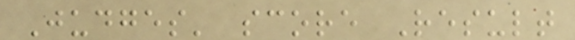Judges' score Result
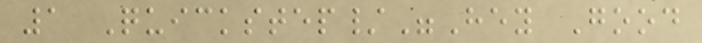1 Quickstep/"Hey Good
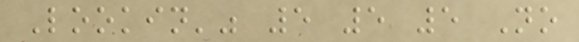Lookin'" 5 5 5 No
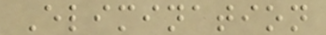Elimination
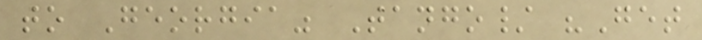to Georgia" Tango/ "Get
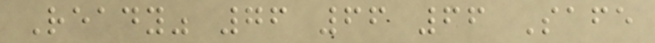Ready" 76 66 66 Safe
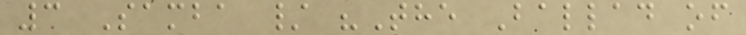3 Samba / "The Ballad of
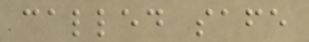called safe
